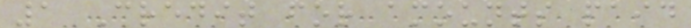1 Credit for amounts paid
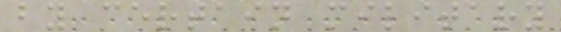by certain military
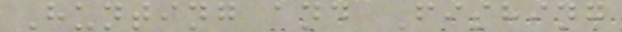Hunting and Fishing
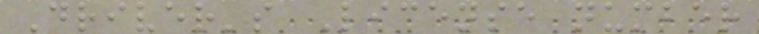Driver's License number
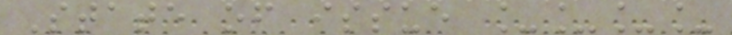State of issue ____
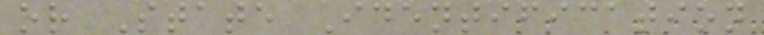or State Identification
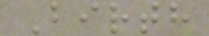Birth
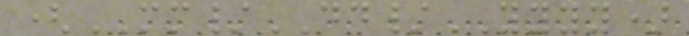(MM/DD/YYYY)
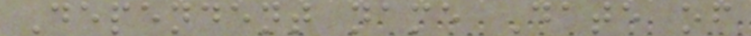Dependent name Date of
